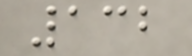132
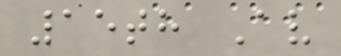15th Av
